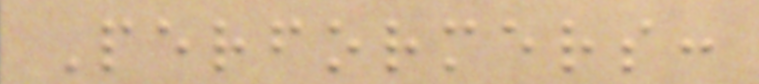Performers:
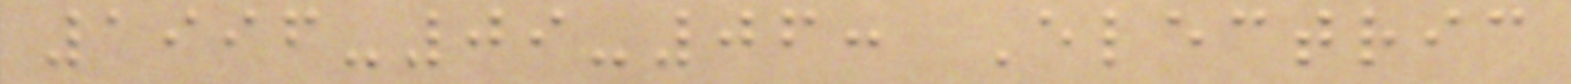1996-09-06: Electric
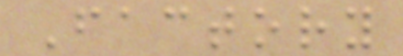Factory
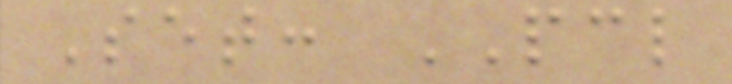Set: PCL
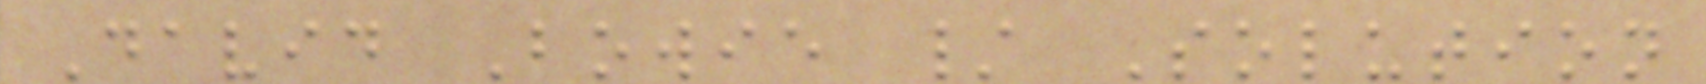David Bowie / Solution
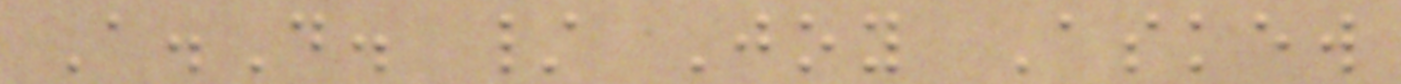A.D. / Joy Askew
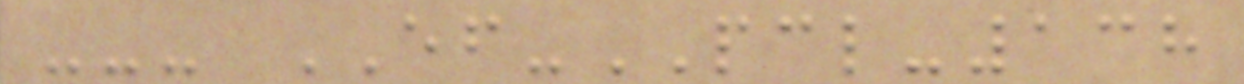--- EF-PCL-138
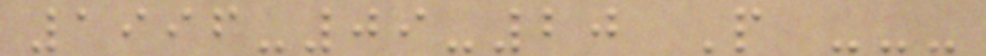1996-09-20 P ---
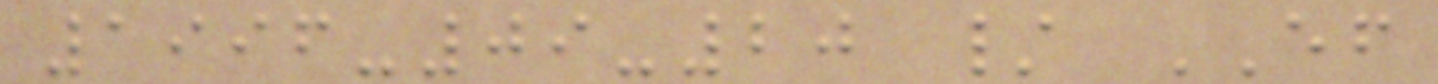1996-09-20 / EF
